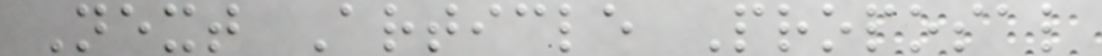Next Article Proposal
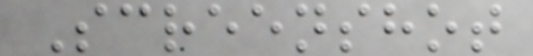Screenshot
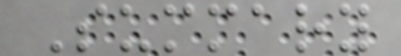Summary
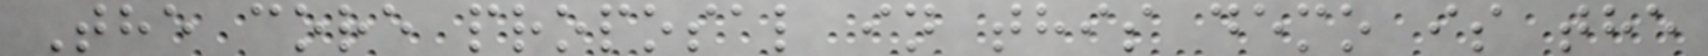The core proposal in this demo is the
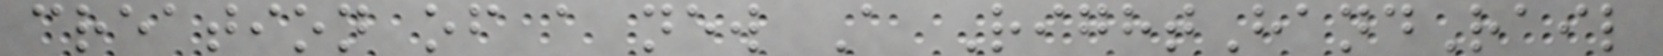creation of a new A RightHandRail
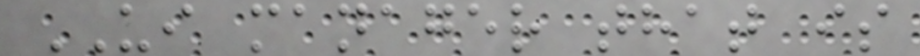UI manager that is
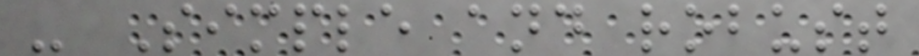- Simple and robust
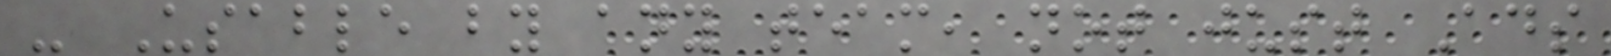- Usable by any team, not just Ads
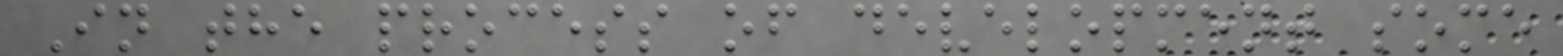In the process of development some
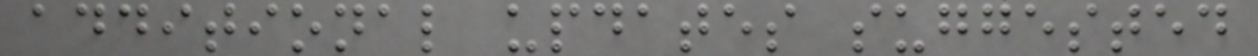additional updates suggested
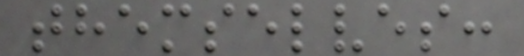themselves:
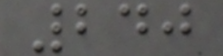240
